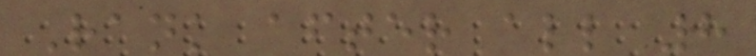Rank after all 8
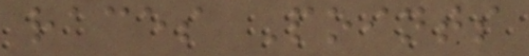races Points
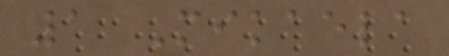1 Mikaela
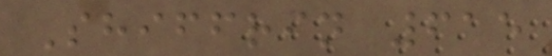Shiffrin 615
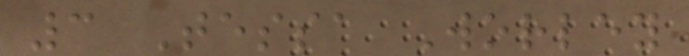3 Tessa Worley
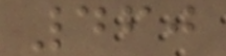460
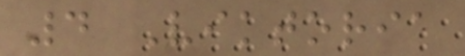4 Viktoria
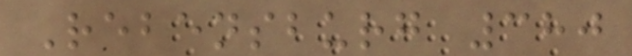Rebensburg 380
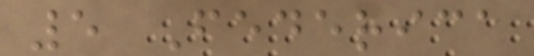5 Federica
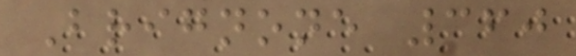Brignone 360
